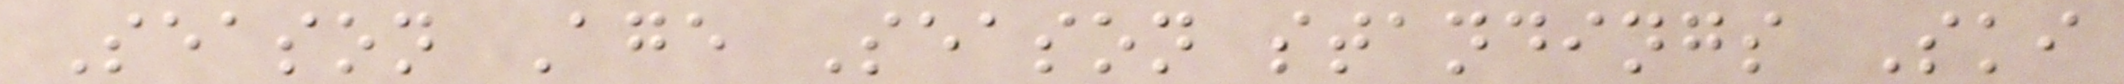Season Age Season standings Ski
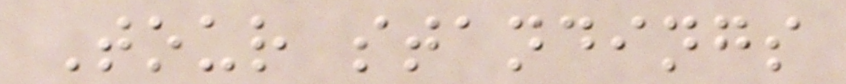Tour standings
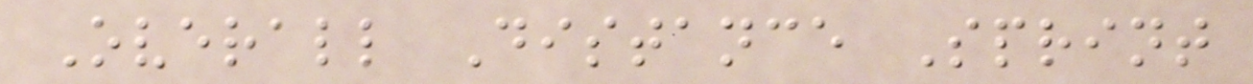Overall Distance Sprint
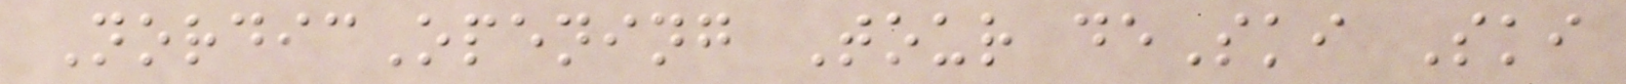NordicOpening Tour deSki Ski
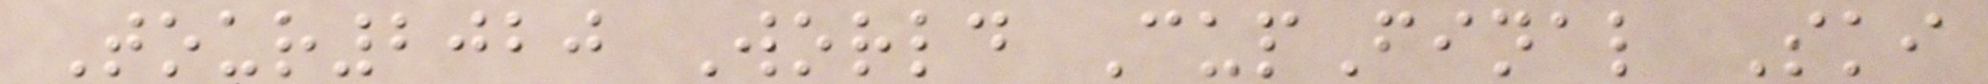Tour2020 World CupFinal Ski
